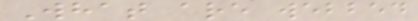What are webbed
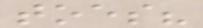toes?
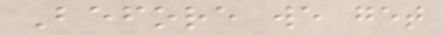Before we get
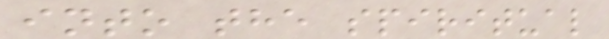into the spiritual
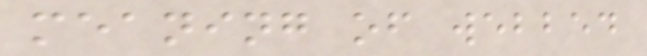meaning of webbed
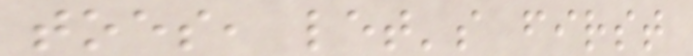toes, let's first
